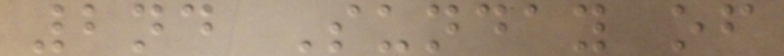2nd Sunday of
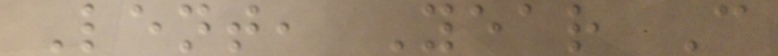Lent, Year C
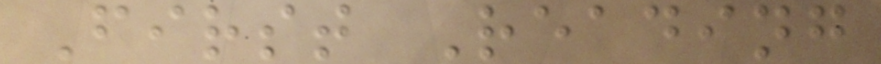First Reading
